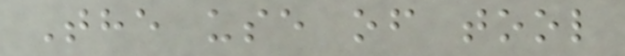The use of tool
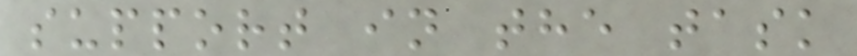support in the task
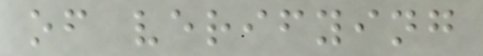of verifying
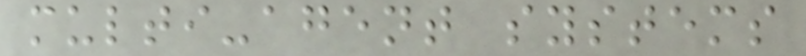multi-agent systems
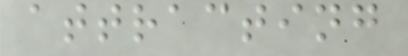attracting
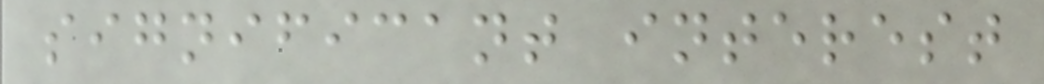significant interest
